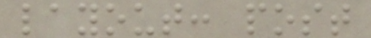layout: post
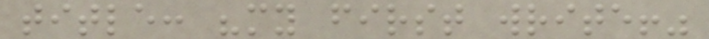title: "my first write!"
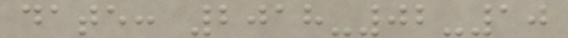date: 2018-02-10
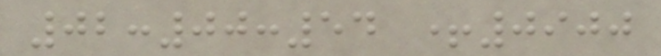02:00:54 +0900
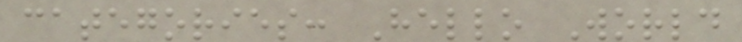categories: Hello World
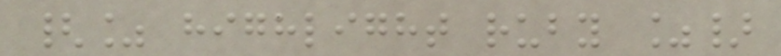{% highlight ruby %}
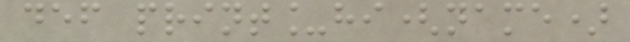def print_hi(name)
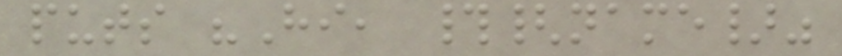puts "Hi, #{name}"
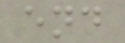end
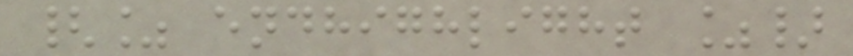{% endhighlight %}
